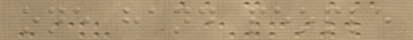one hand people
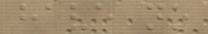have no
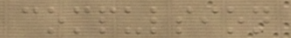compulsion
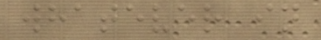whatever in
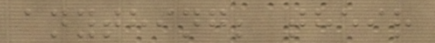anything; their
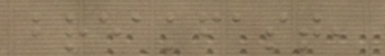breakfast,
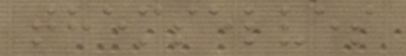themselves
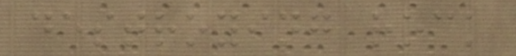destroying rock
